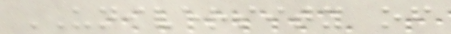UNIVERSITY of
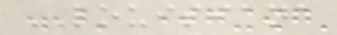LOUISIANA
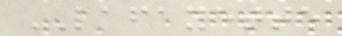LAFAYETTE
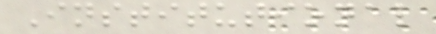Institutional
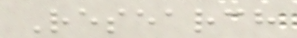Research
